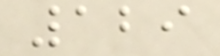129
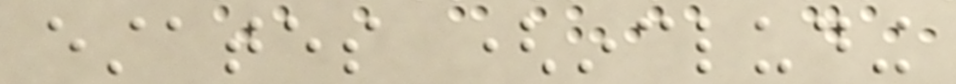estates (including
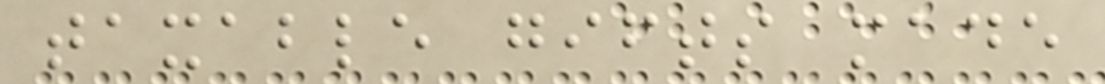taxable gifts made
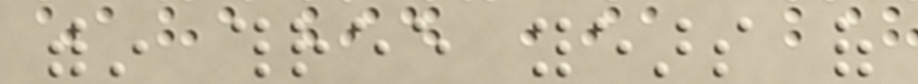within three years of
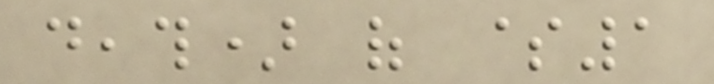death) of $1
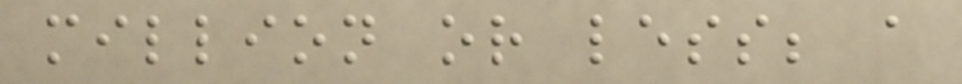million or less; a
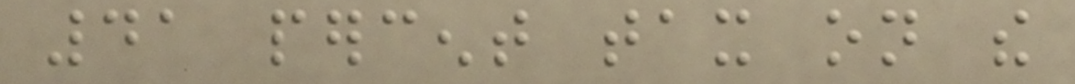41 percent tax on the
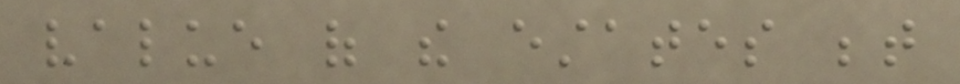value of the estates between
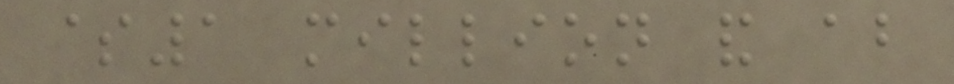$1 million and about
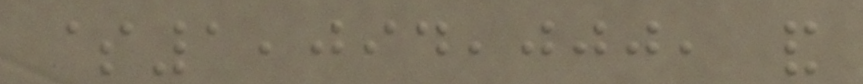$1,094,000, and
